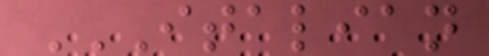ITALIAN
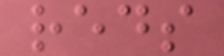reds
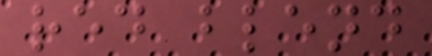red blend
